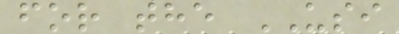for the USI
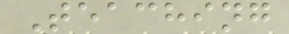Teaching
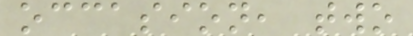occasion, two
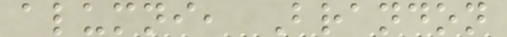alumni, Brandon
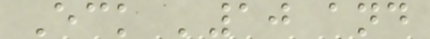Eck '10 and
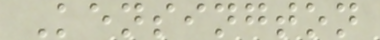Kensington
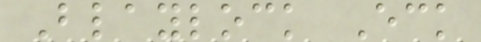Blaylock Eck
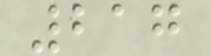217
